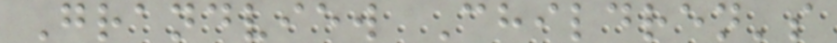Grandview Children's
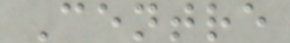Centre
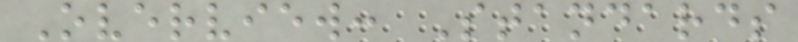Overview: Standards
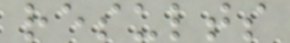results
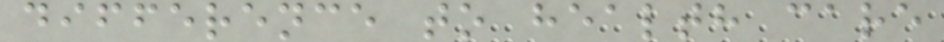difference to health care
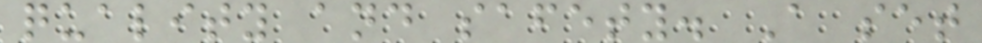quality and safety. A set
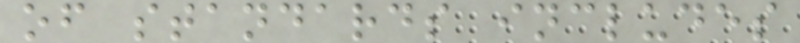of standards includes
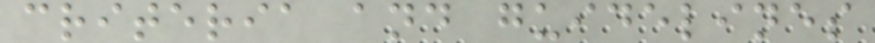criteria and guidelines
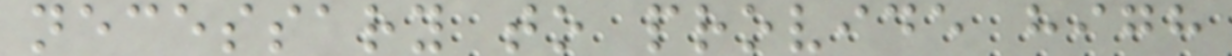necessary to provide high
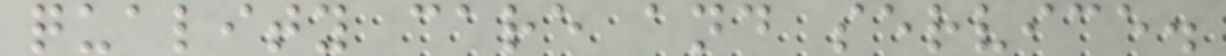quality care and service.
